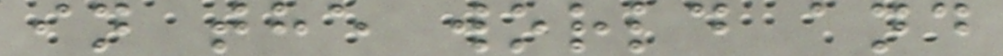in the world and
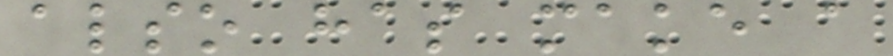also has make a
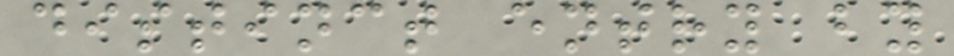distinct entry by
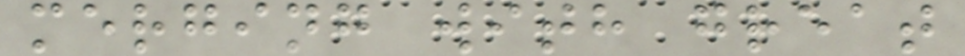merging with great
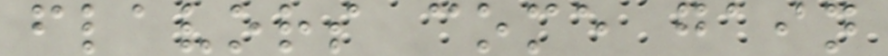flavors come gain
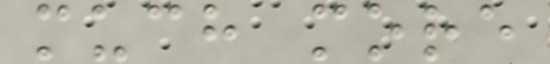much more
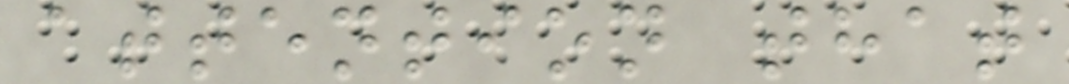attention that
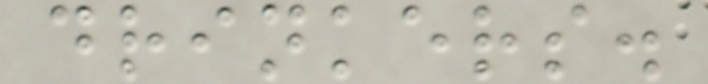drinkers.
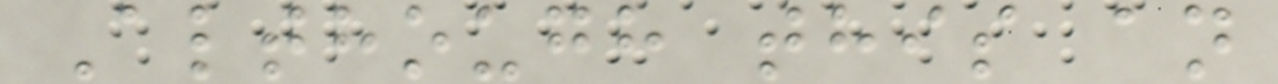Although this an
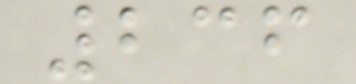236
